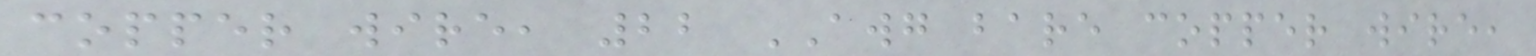copper wire, 22 AWG bare copper wire,
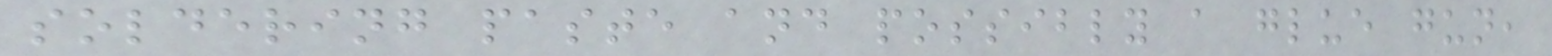soldering paste and possibly a glue gun,
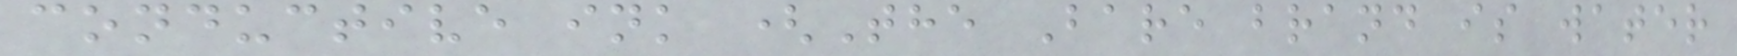conductive ink (The Bare brand is water
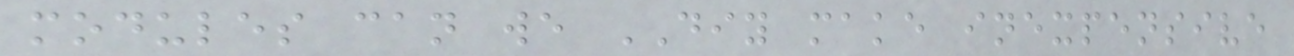modules can we DIY make inexpensive
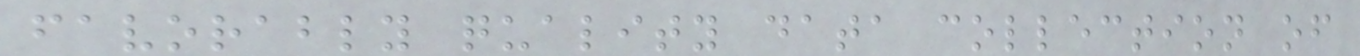favorably quality data collection of
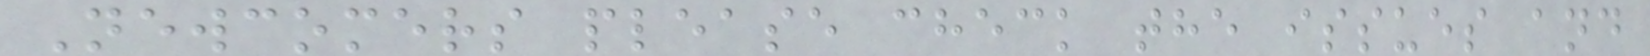Newcomers please check the issues and
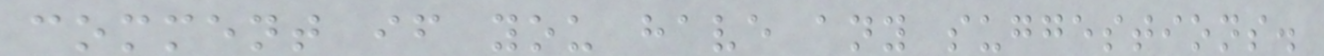comment if you have any suggestions.
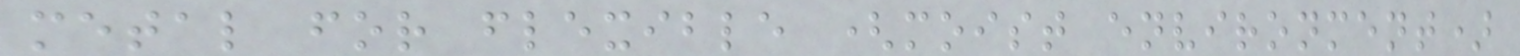metal for flexible (moist environment)
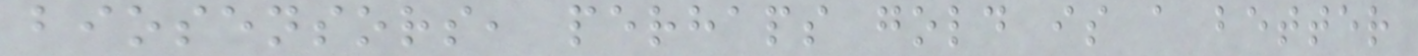biosensors, perhaps gold is a better
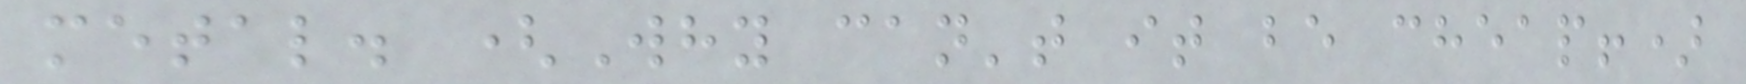metal. (Why can't it be cheap!)
